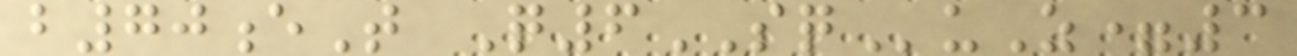b70eT Q6SQuZ=3
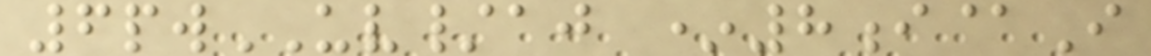6pwUV/aj *8i@I
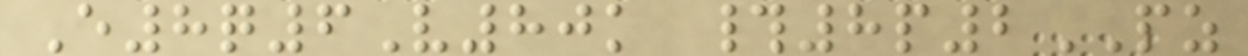E8q6V80k #8p2PZ
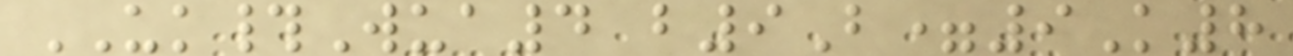UK#Wua4 b9B=9K8
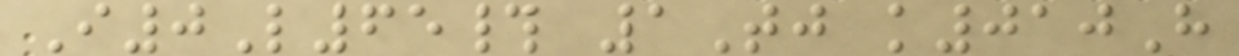I0L65# 1Tj k010H
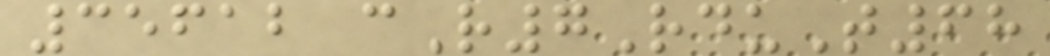35612 cR7RduT68
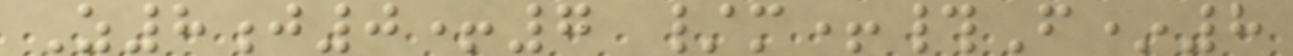Z8j0+7 /m+#F*8
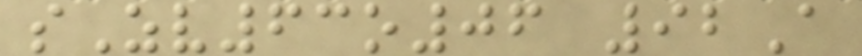sZv63o06 92A
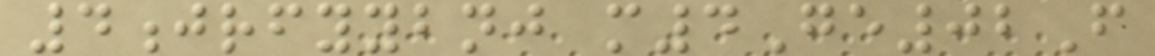4jrfyybnj m4Ge02F
